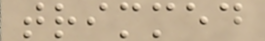trimmed
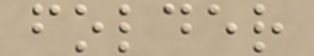folder
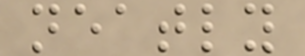neatly
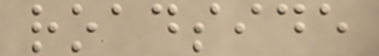roadside
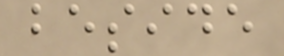beside
